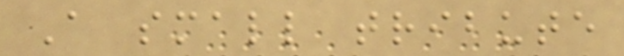A small tribute
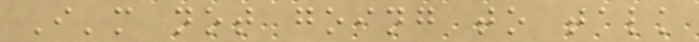I'm not going to talk
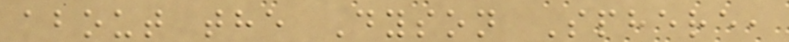about the Dyson Sphere,
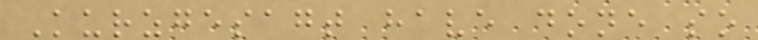Kurzgesagt have done so
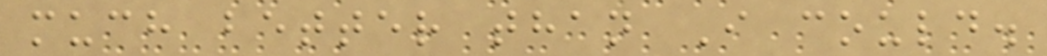much better than I could.
